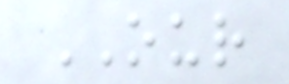OUR
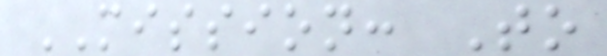MISSION: To
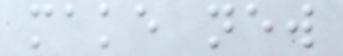make new
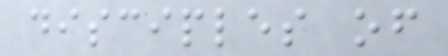disciples of
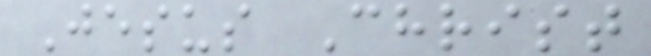Jesus Christ
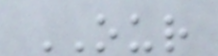OUR
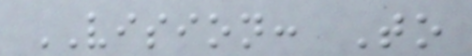VISION: To
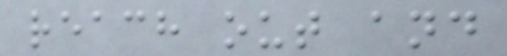reach out and
